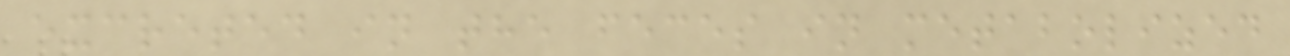excreted in the feces in metabolized
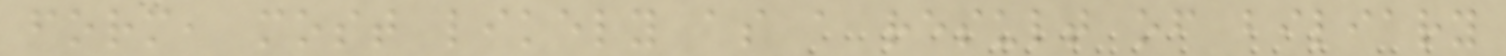form, most likely as a result of biliary
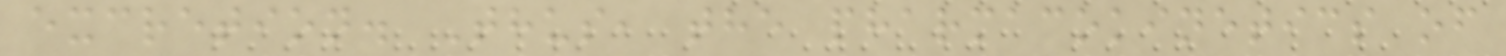excretion. Thus, the pharmacokinetics of
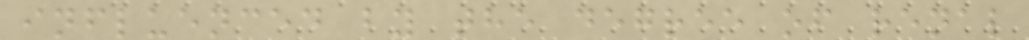influenced by the degree of renal
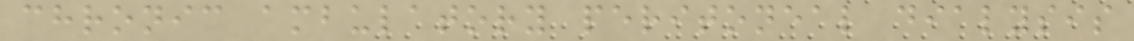chronic ambulatory peritoneal dialysis
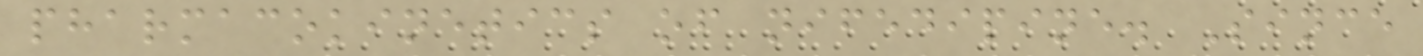pharmacokinetics of nifedipine. Since
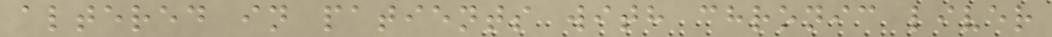altered in patients with chronic liver
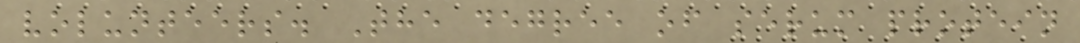volunteers. The degree of serum protein
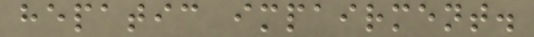hepatic impairment.
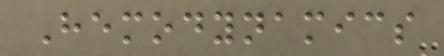Hemodynamics
